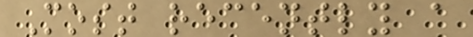Most recently a
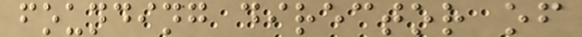founding director of
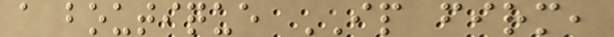a boutique IP firm,
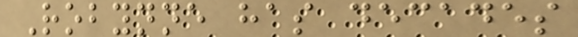Robynne has decades
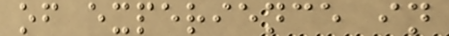of experience in
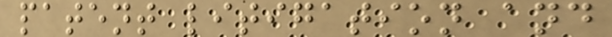patent litigation and
